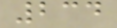234
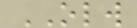OLW
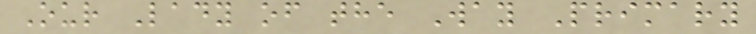Our Lady of the Way Primary
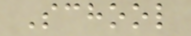School
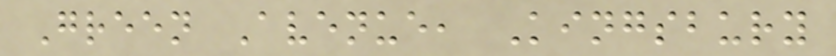Green Avenue, Kingsbury
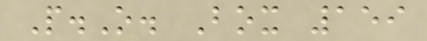P.O. Box 159
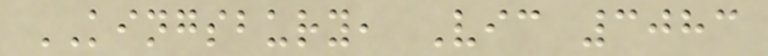KINGSBURY, Vic 3083
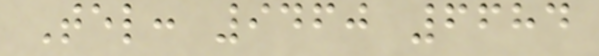Tel: 9460 6684
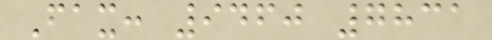Fax: 9460 7831
